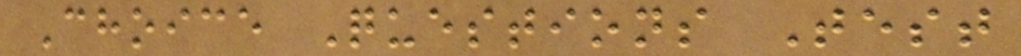Choice Questions Test
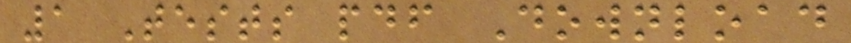1 Tests pdf Download
